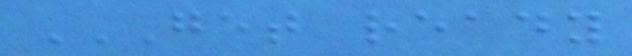GET READY
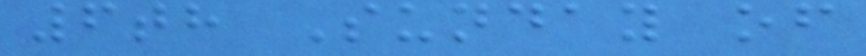6th Sunday of
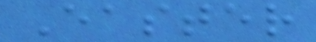Easter
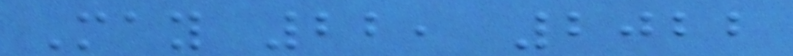May 22, 2022
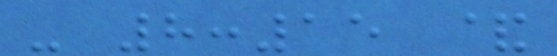- 8:15 &
